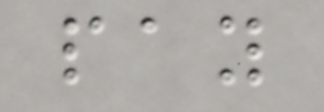pay
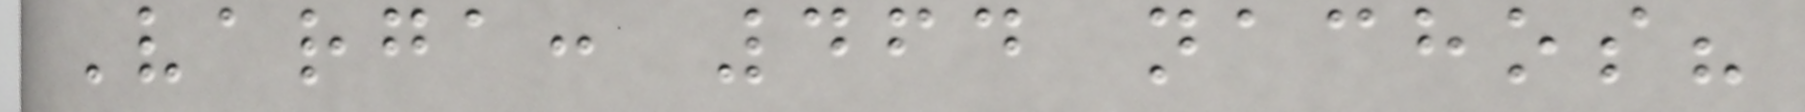Varga: 464 nachos?
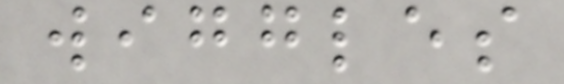wiggles
